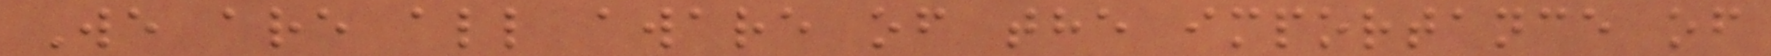We are all aware of the importance of
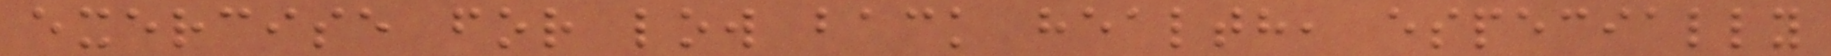exercise for low back health, especially
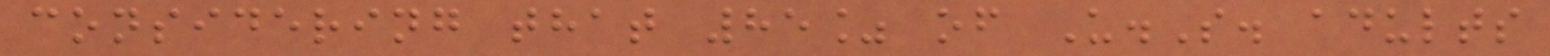considering that 85% of U.S. adults
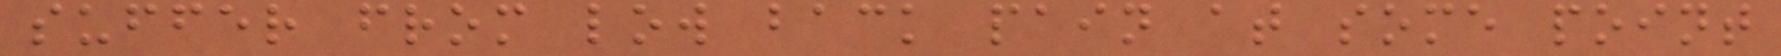suffer from low back pain at some point
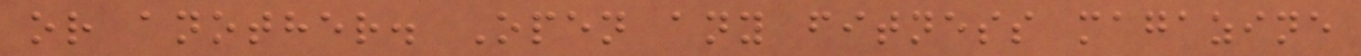or another. Open any fitness magazine
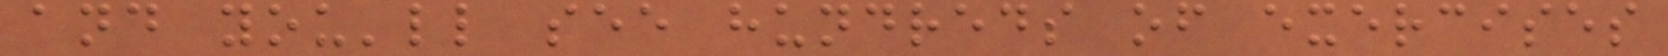and you'll see hundreds of exercises
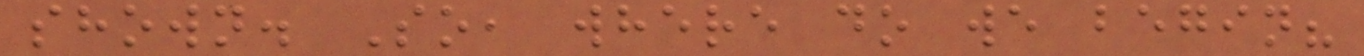shown. So, where do we begin?
